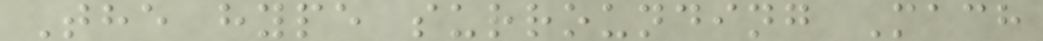The hype surrounding Mach
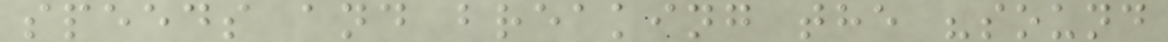speeds and breaking the "sound
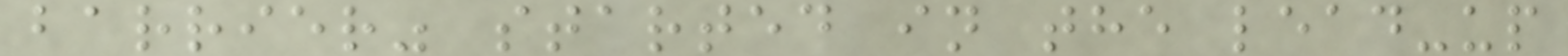barrier" started in the lead-up
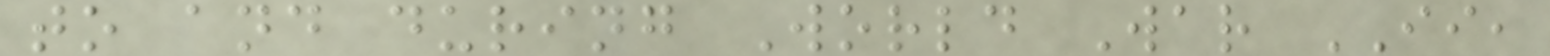to and during World War II,
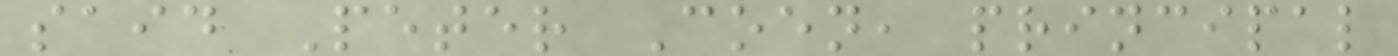said Peter Coen, principal
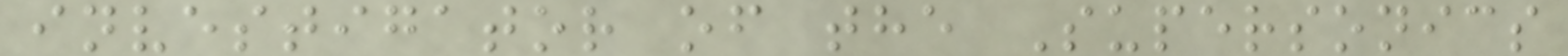investigator of the Supersonics
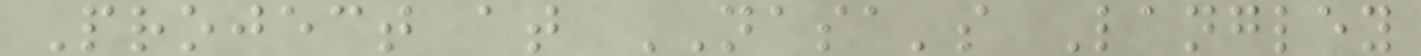Project at NASA's Langley
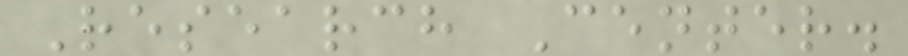Research Center.
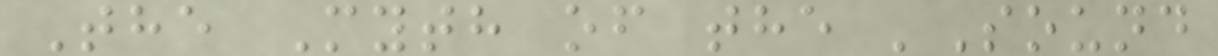The Myth of the 'Sound
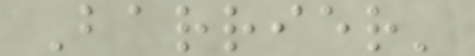Barrier'
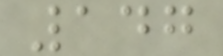147
